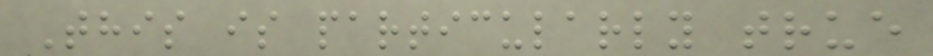This is particularly true
